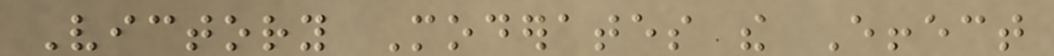Victory Moderates the Effect
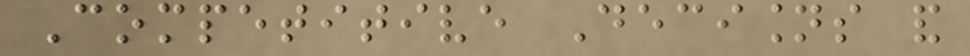Competitive Decisions and
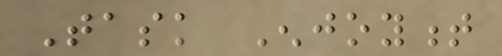Task Enjoyment
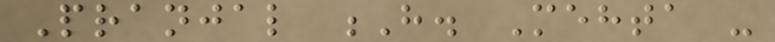Pranjal H. Mehta -
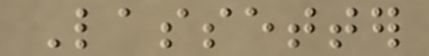Lassetter
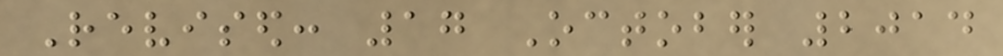Revised: 17 October 2014
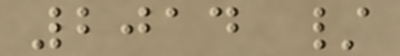2014 /
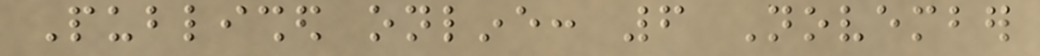Published online: 6 November
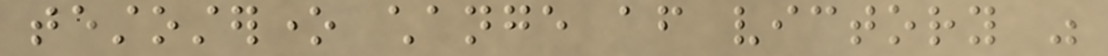testosterone change after victory was
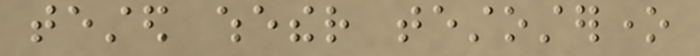tested whether testosterone
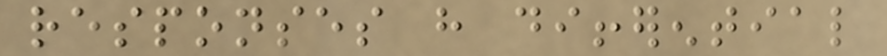responses have differential
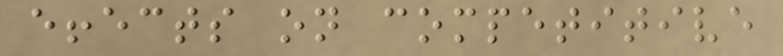effects on competitive
